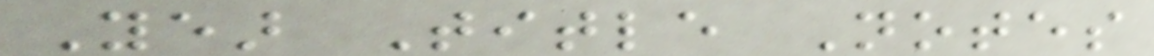Year Title Notes
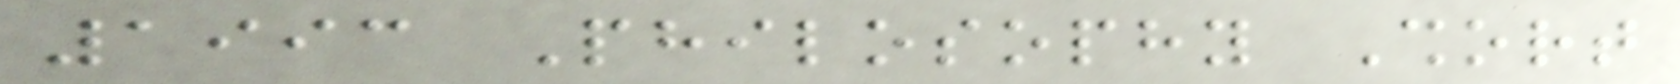1993 Philosophy Short
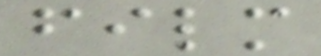film
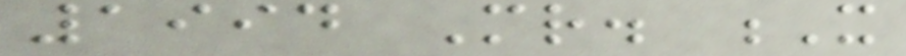1994 Mr. X
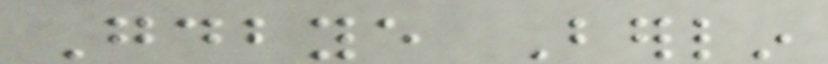Goodbye Berlin
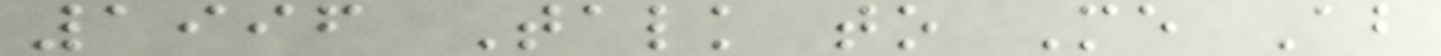1996 Talk to Me About
